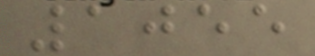1055
